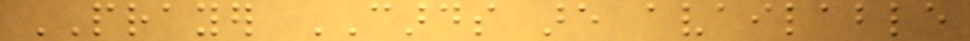PRAYER CARDS are available
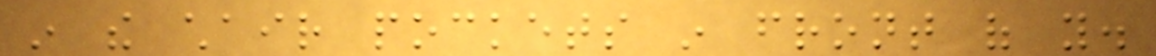in the chair pockets in front of you.
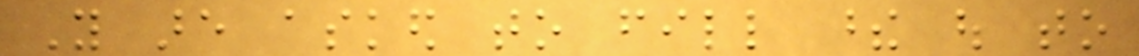You are asked to fill these out to
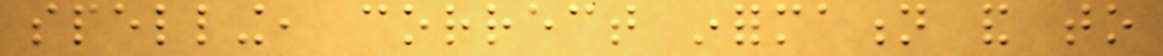spelling, correct information and to
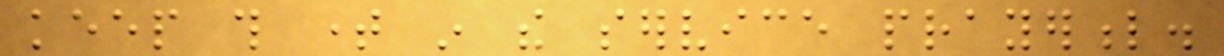keep this time in the service prayerful.
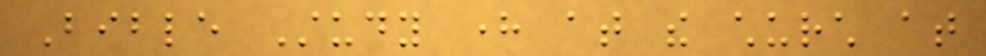Bible Study here at the church at
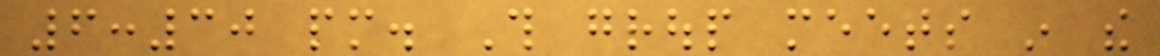6:30 pm. This group meets in the
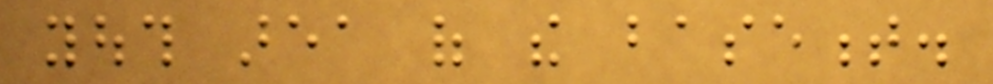youth area of the basement.
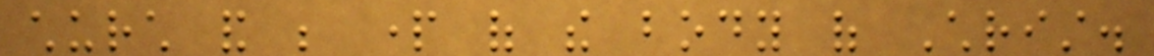church and be part of the body of Christ.
